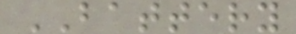BATTERY
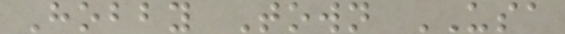Hobby Town USA
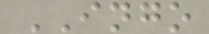INGO
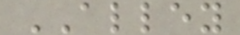ALLEY
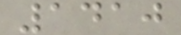1410
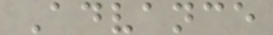Advance
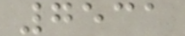7531
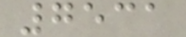7531
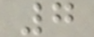7
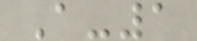A-1
